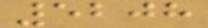5208
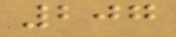207
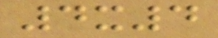4x4
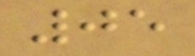05
